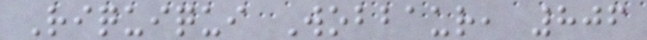Riquiqui Wobbaur, 806
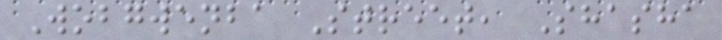Wobgwenba Street, Shasha
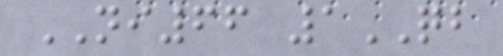NI66 1QB
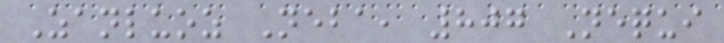Zanluoz Neba, 807 Nequi
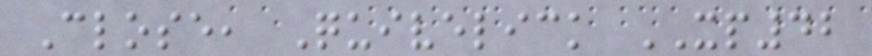Close, Quivelick XP42
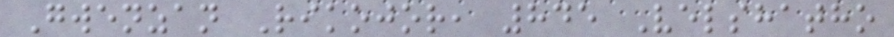Gwenzan Rikojor, 845 Velshatho
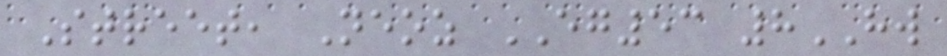Street, Neoz EG53 8HW
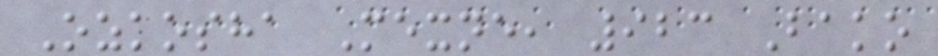Ozkosha Mexne, 923 Bako
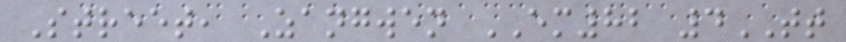Street, Zangwen EM82 4TT
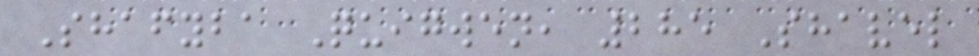Shafyba Quigwen, 285 Shavel
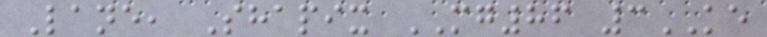Lane, Shapix MG86 3KE
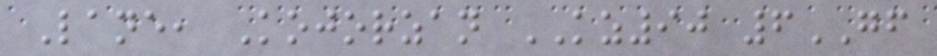Lane, Kojorzan KZ90 6GF
